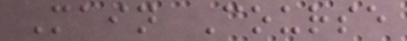Main Course
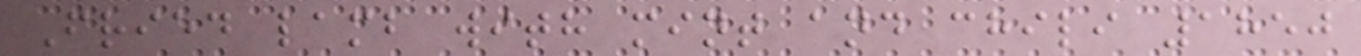Fried lamb with mint and chili 1850
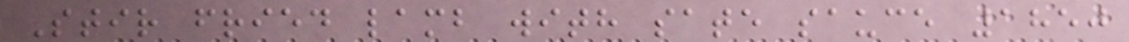Stir fried lamb with sate sauce 1850
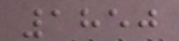1850
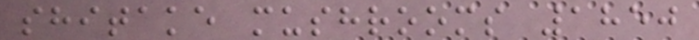shitake mushrooms 1850
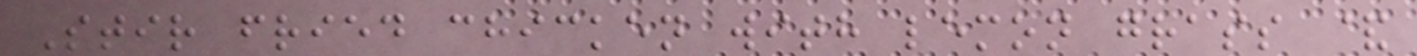Stir fried chicken with lemon grass &
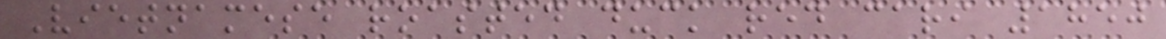Vietnamese roasted duck red cari 1850
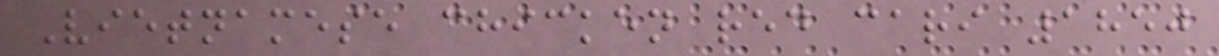Vietnamese chicken red cari 1850
